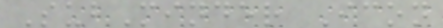SubMinder Icon
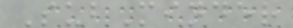SubMinder
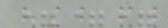===
